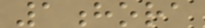1hora
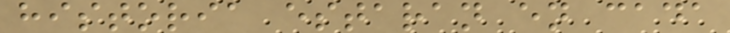historia estaran en cada
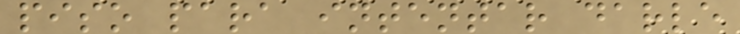piso para intentar darle
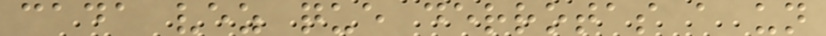cada vez que derrotas a un
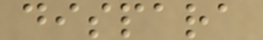dispara
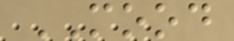MOOD
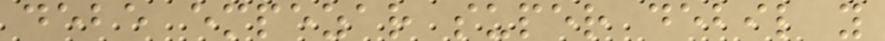debe empezar super debil y
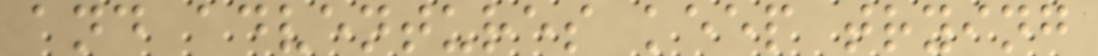and adventures keep trying
